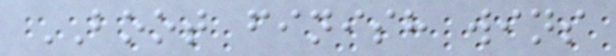BOOT finish wins
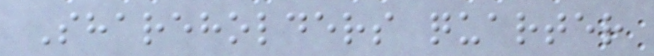Shareholders quarter
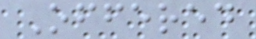Offered
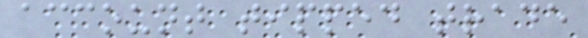account tipped trade
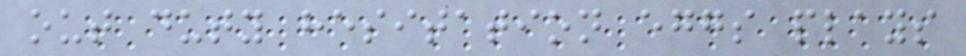out duty hesitation eggs plays
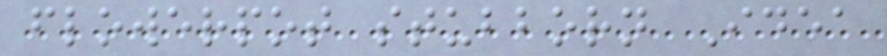flowerpot stubborn Idea
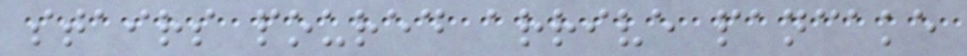stairs poured arrive pancake
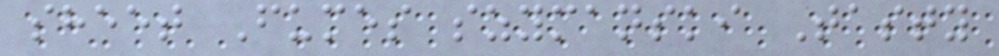sheet Fumes szymanski Tasty
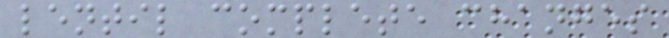lentil complete changes
